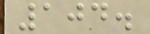104.
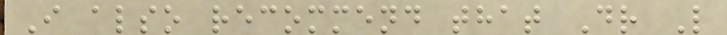I also recommend that Dr L
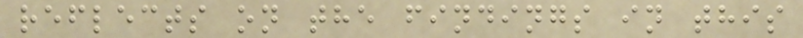reflects on the findings in this
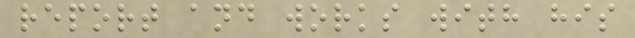report and works with his
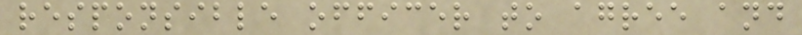responsible officer to agree and
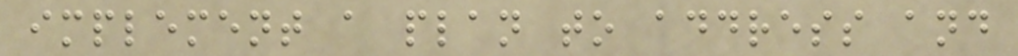implement a plan to address and
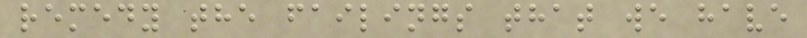remedy the failings that we have
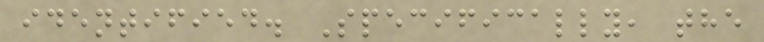identified. Specifically, the
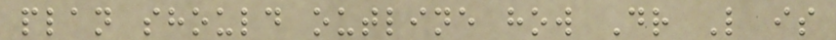plan should outline how Dr L is
